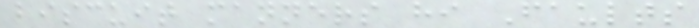biscuit manners hi Faults
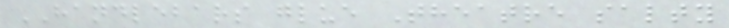HANDLEBARS glue Theatre salty
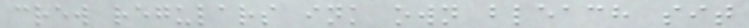crew regulars ink own bleach sit
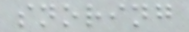snoring
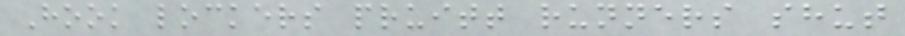Hook lockers pruitt runners shut
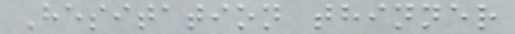Hesitation thinner
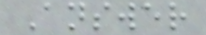Answer
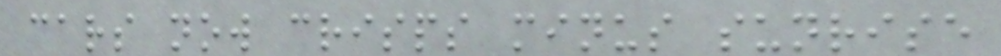cars now crisps minus sunrise
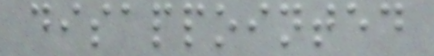disappointed
